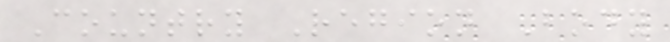Country Region Body
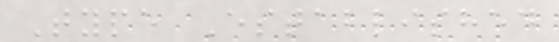Type Established
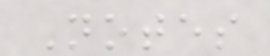Notes
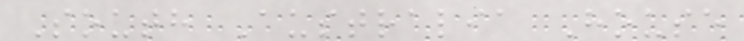South Australia House
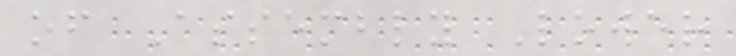of Assembly Lower
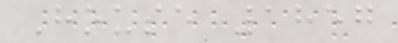House 1857
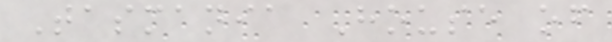Tasmania House of
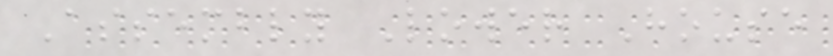Assembly Lower House
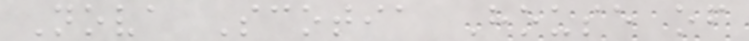Nova Scotia House of
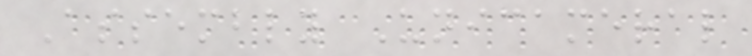Assembly Unicameral
